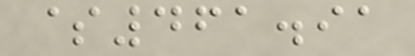$461.91
